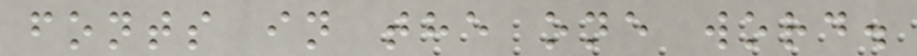fonts in the one word.
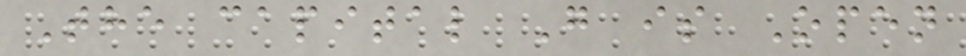The capital G is Open
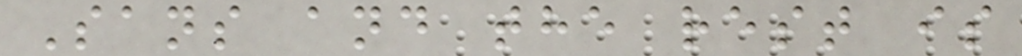Sans and the rest is
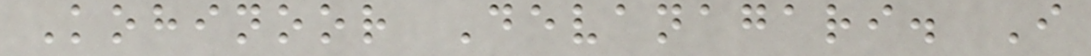Kohinoor Devanagari. I
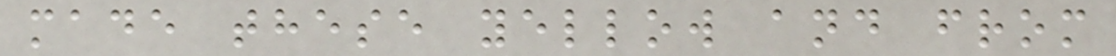made these yellow and from
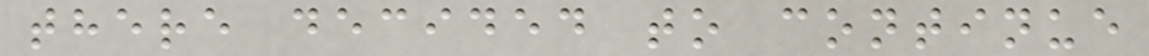there decided to continue
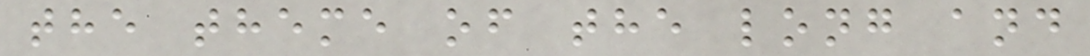the theme of the long and
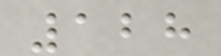128
